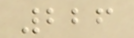226
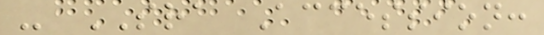- SRA Accession:
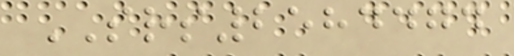SRS2584474
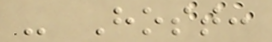- Host:
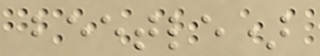beetle)
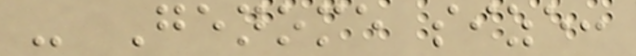- Genome size:
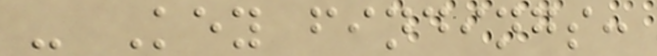- Key findings:
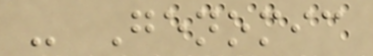- Genomic
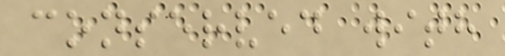conserved with
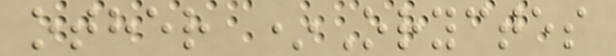other *Oryctes
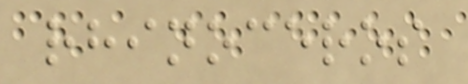rhinoceros
